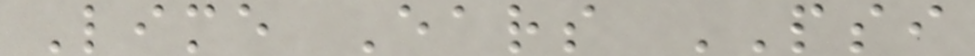Lime Ears PSI
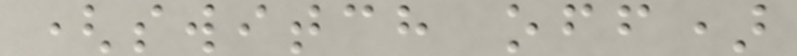(switch off)
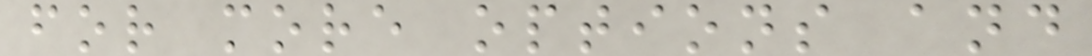for more options and
